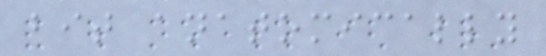bit anatomically
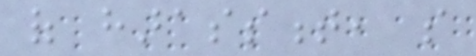of harassment, so
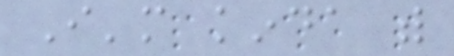I'm kinda with
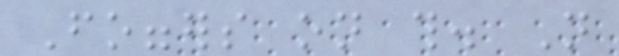Foggers on this. Not
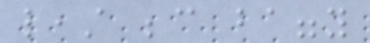least because baggy
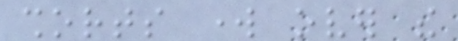shorts work over the
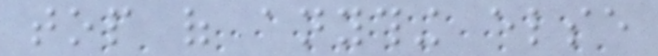top of anything else
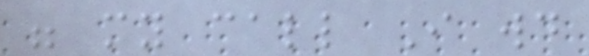were my call I would
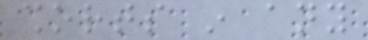shorts in any
